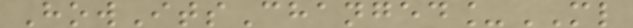HowItsChanged_ML
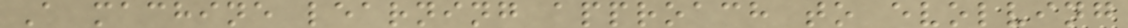A machine learning approach to evolving
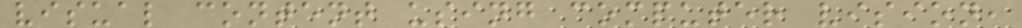visual content using computer vision,
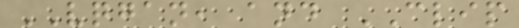VQGAN, and CLIP
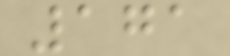171
